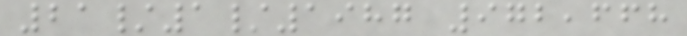21/1/1987 972,668
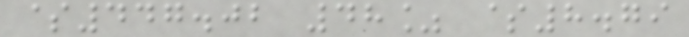$447.02 48% $8.79
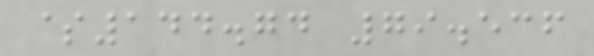$144.74 79.536
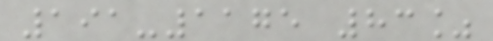191-1175 83%
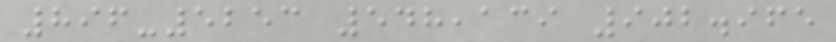896-5253 548,139 902.965
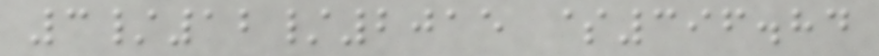3/12/2015 $396.84
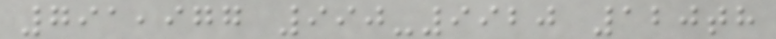791,977 990-9920 120th
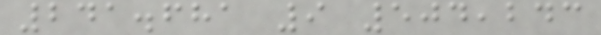241.681 9 504,243
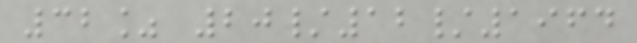32% 20/12/1964
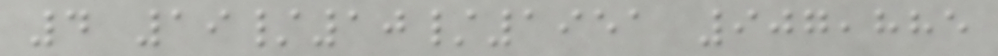4 19/10/1951 907,885
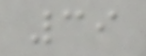39
